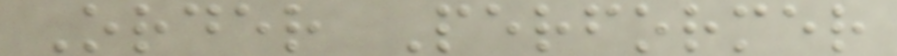Order Performer
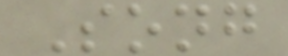Song
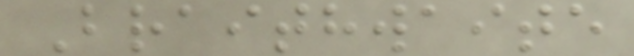Braithwaite
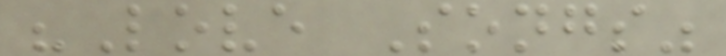"Love Songs"
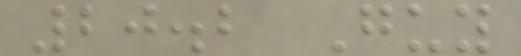20.2 Guy
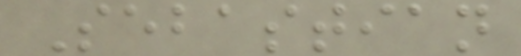Sebastian
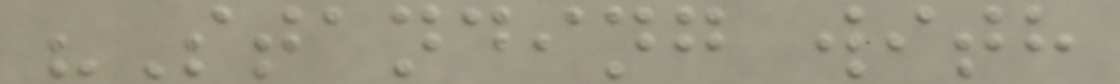"Standing with
